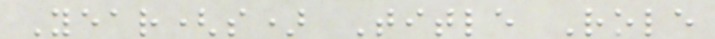Year(s) Title Role
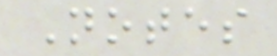Notes
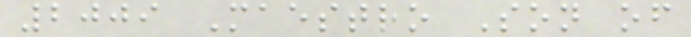2009 Maestro Son of
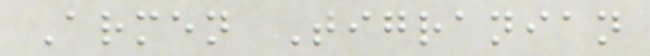Armen Tigranian
